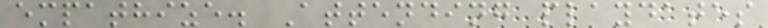empathize. Attending playdates
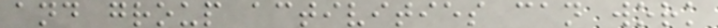and group activities can work
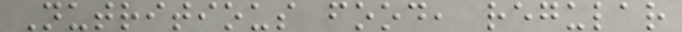Nutritious food, regular
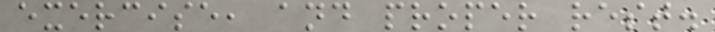exercise, and proper rest.
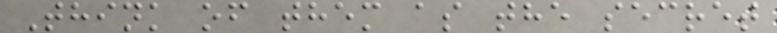Think of them as the secret
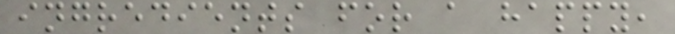ingredients for a happy,
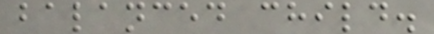balanced child.
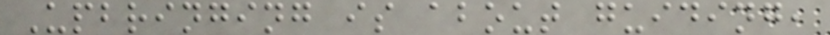Upbringing is about guiding,
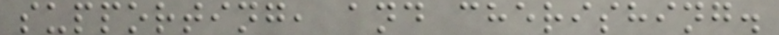supporting, and cherishing.
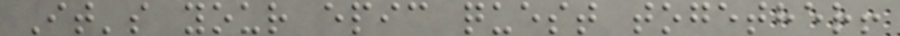It's your epic quest together!
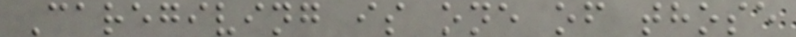Caregiving is one of those
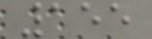155
